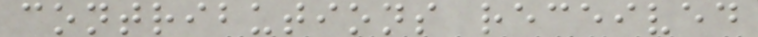contributions received
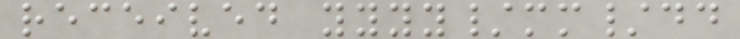received yyyy/mm/dd
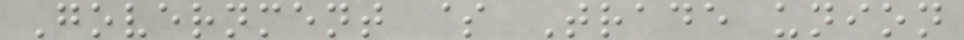Government $ Trade union
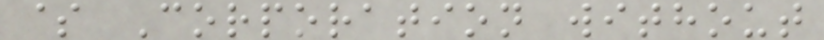$ Corporation without
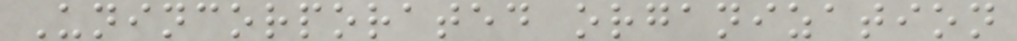Unincorporated organization
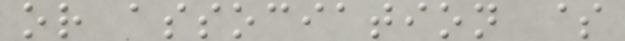or association $
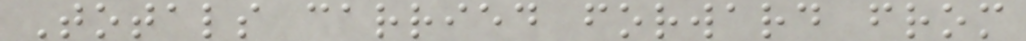Totals carried forward from
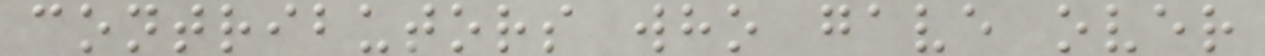contributors who gave over
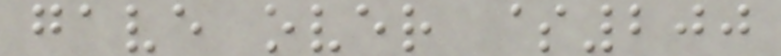gave over $200
